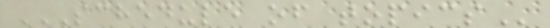SCHEDULE OF TOPICS
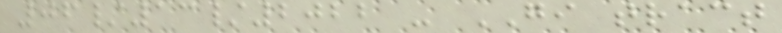06/13/2022 - GI tract
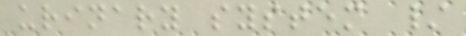urinary system /
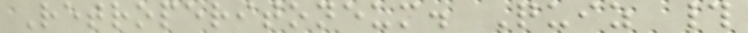Retroperitoneum. Quiz #
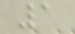1
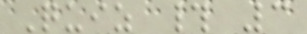Quiz # 3
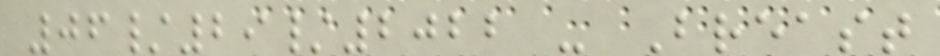06/29/2022 - Breast
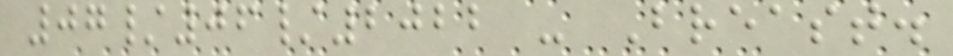07/06/2022 - Breast.
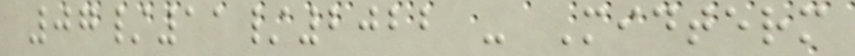07/11/2022 - Midterm
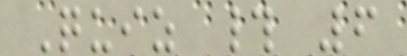Quiz # 6
